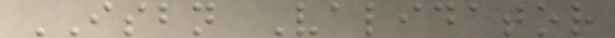ISBN Validator
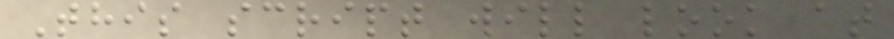This script will look at
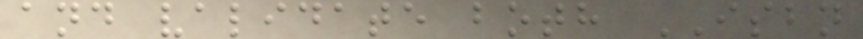and validate both ISBN
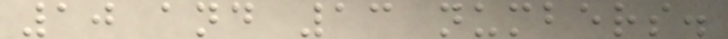10 and 13 numbers.
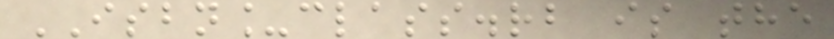ISBN_class.rb is the
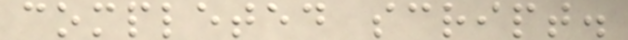completed script.
